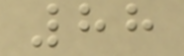88
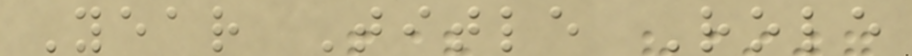Year Title Role
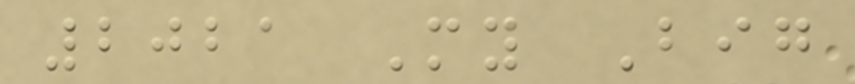2021 My Big
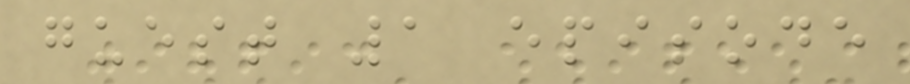guest 1 episode
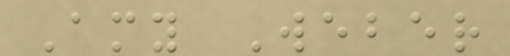Amy Weber
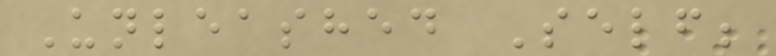Unleashed Self;
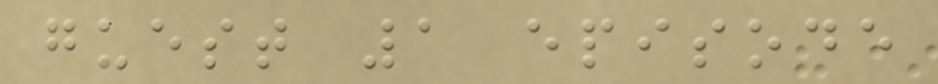guest 1 episode
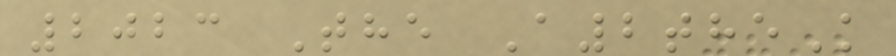2023 The A2theK
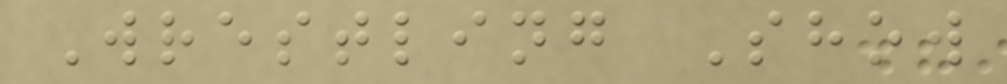Wrestling Show
